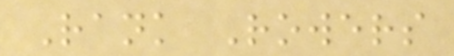Rank Rowers
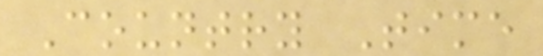Country Time
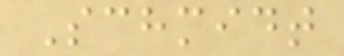Schmidt
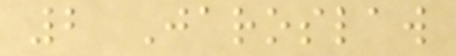2 Jaroslaw
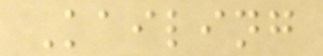Kailing
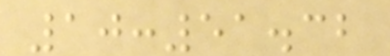10:51.32
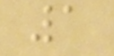1
